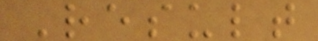Result
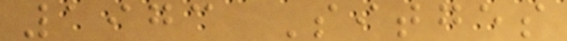1973 Sitges
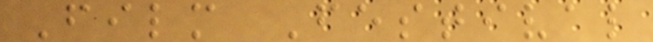Film Festival
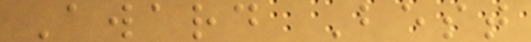Award Best
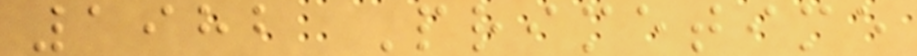1982 Primetime
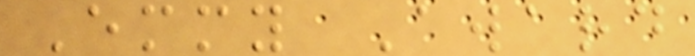Emmy Award
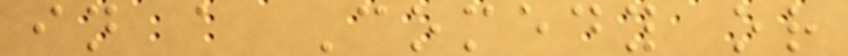in a Comedy or
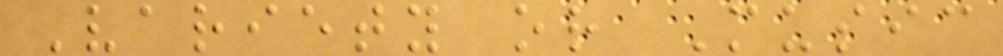Variety or Music
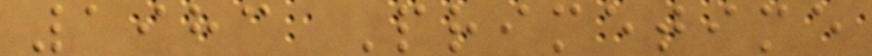1983 Primetime
